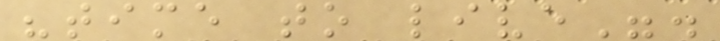"time to live".
